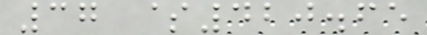37 $420.65
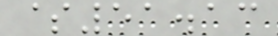$51.13
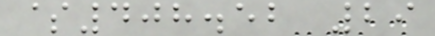$408.52 29
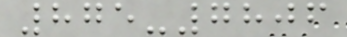875-7806
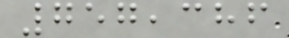757,386
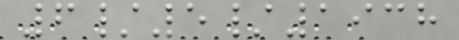6/5/1938
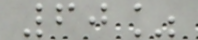60%
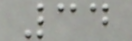34
